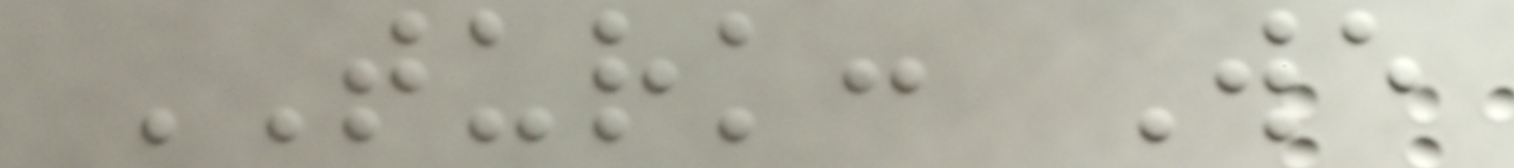TURK: We
